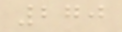270
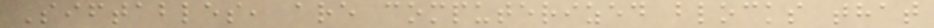Siftables, are computerized blocks that
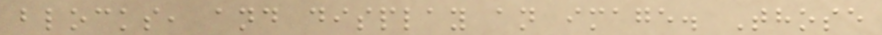blocks, and display an image. Those
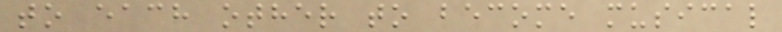to each other to become musical
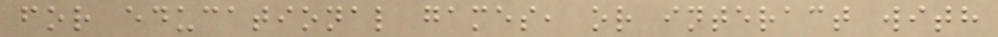for educational games, or interact with
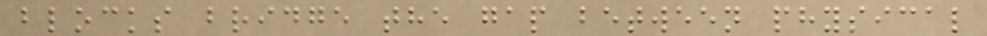blocks bridge the gap between physical
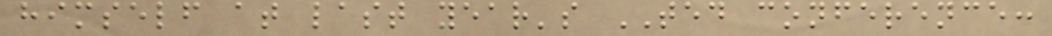himself at last year's TED conference:
